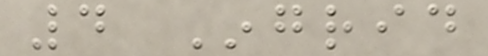4 Ingrid
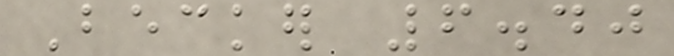Becker 6.40
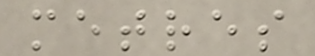metres
